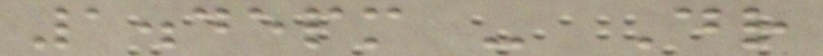1.45pm - Dr
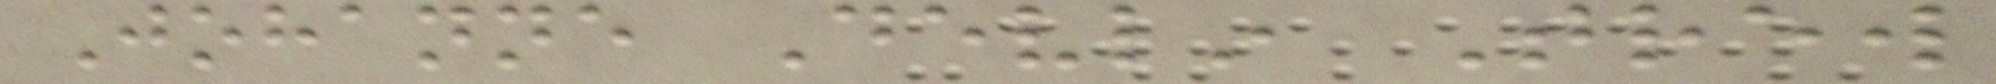Johanne Devlin Trew
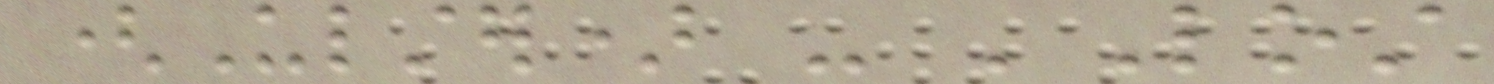(Ulster) - 'Lost
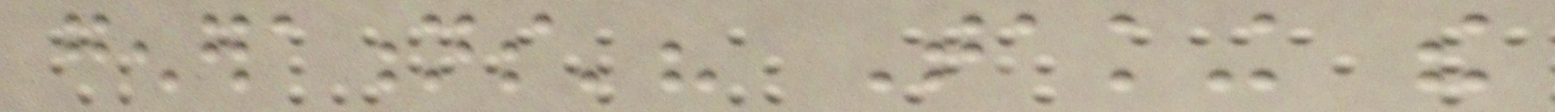generations'? Taking the
